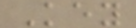Key
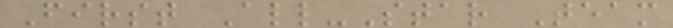First All-Star Team
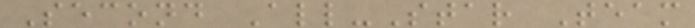Second All-Star Team
